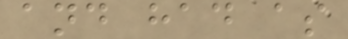and had as
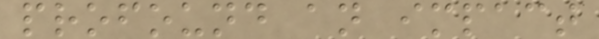profound an impact
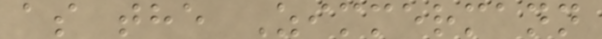as the Zimmermann
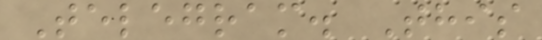Telegram. This
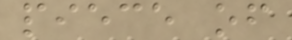piece of
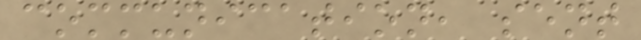communication, sent
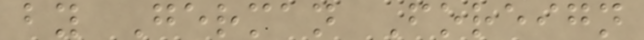by German Foreign
